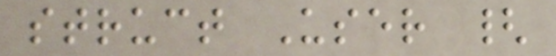struct User {
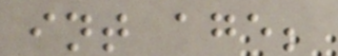int age;
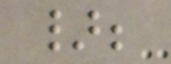};
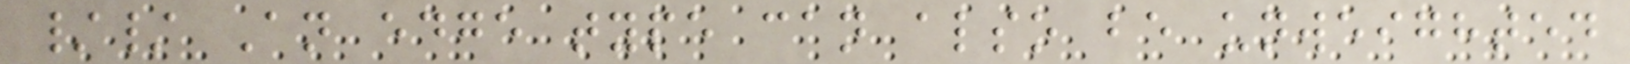// An edge type can also be unweighted
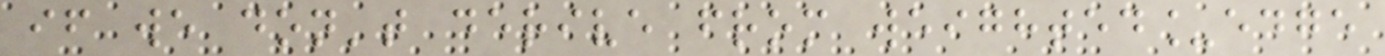if we don't derive from weighted_edge
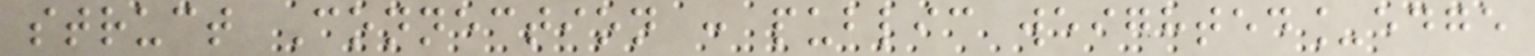struct Connection : public weighted_edge
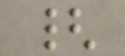{
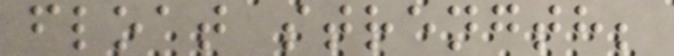float strength;
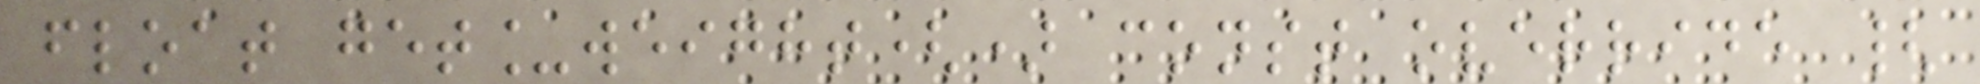float get_weight() const override {
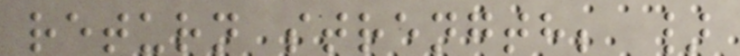return strength; }
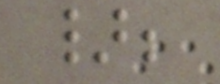};
